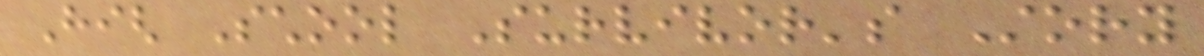High School Survivor's Story
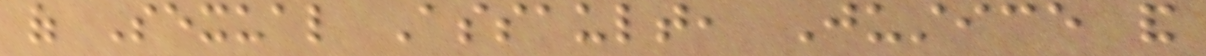of Sexual Assault, Justice and
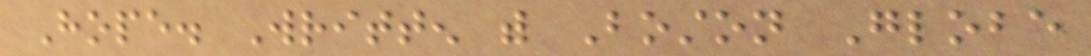Hope. Written with Boston Globe
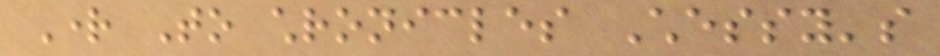Right To chronicles Chessy's
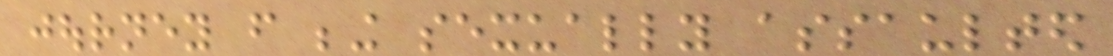journey from being sexually assaulted
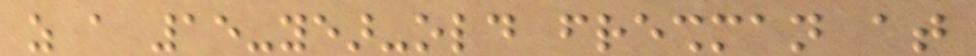as a 15-year-old freshman at
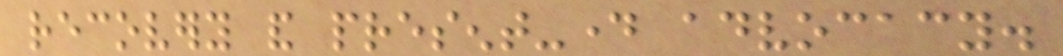recovery and present-day advocacy.
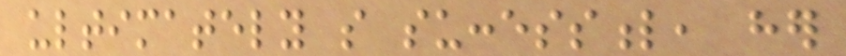ultimately so successful, her
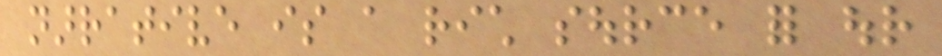narrative is a rich source for our
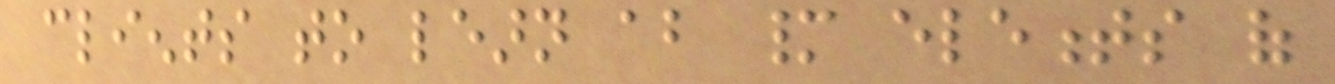clients to learn about many elements of
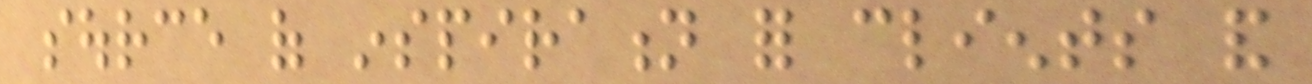source of inspiration for clients and
